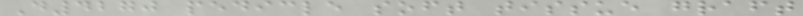D4270 pedicle soft tissue graft
